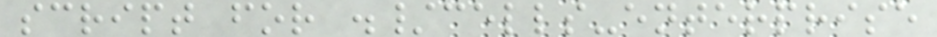script for ./cells-enterprise
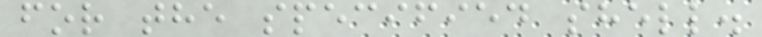for the specified shell.
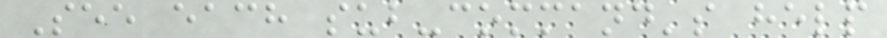See each sub-command's help
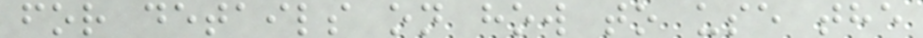for details on how to use the
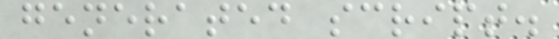generated script.
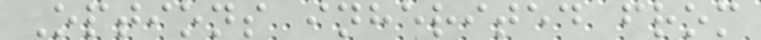Options inherited from
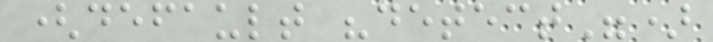(default "detect")
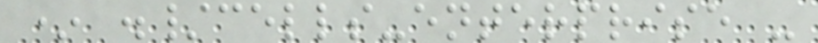* ./cells-enterprise -
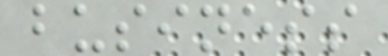business
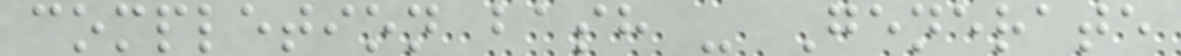completion bash - Generate
